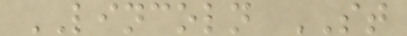LINCOLN ST
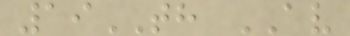19TH AV
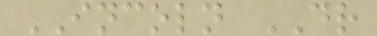INCOLN DR
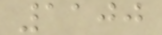1100
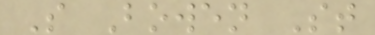S Bowen St
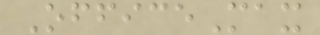OfficeMax
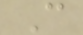C
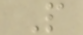P
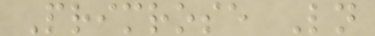Primrose Ln
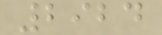2924
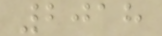2018
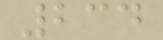234
